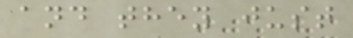and they just
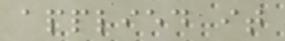applied it
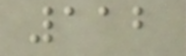112
